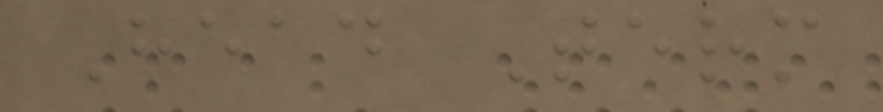Head Term
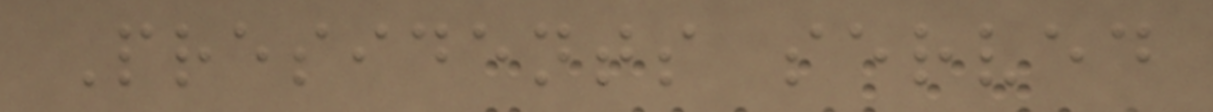Presidents served
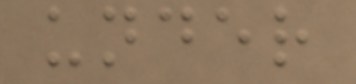under
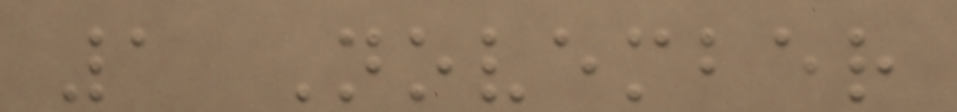1 November
